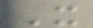It
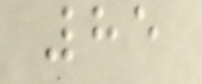85
